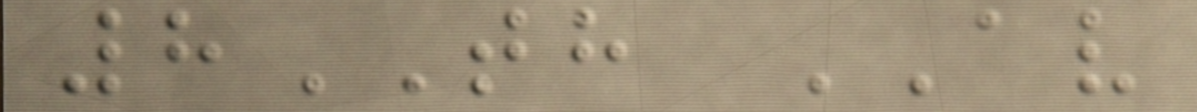8TH AV
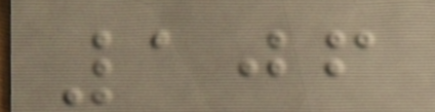106
